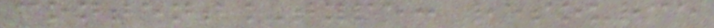content_type: resource
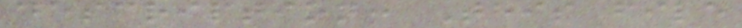description: This file
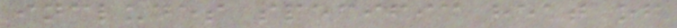includes specific heat of
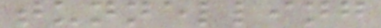tunnelling
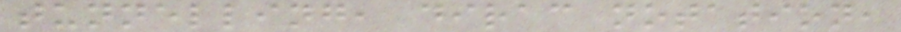tunnelling, dirac notation,
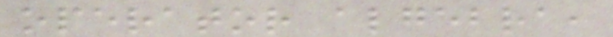operator algebra,
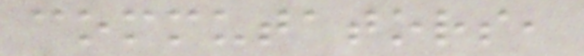commutators,
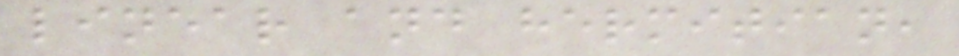linear and hermitian,
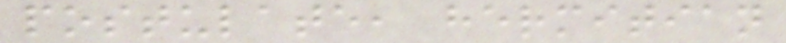postulate, hermitian
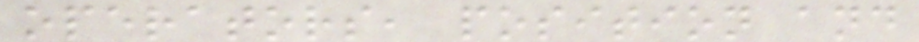operators, position and
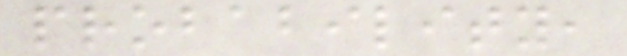probability,
